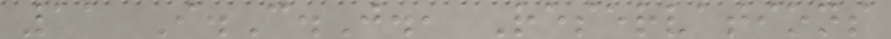11 I.C.J., Reservations
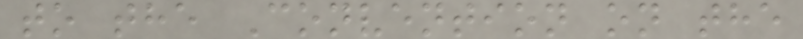to the Convention on the
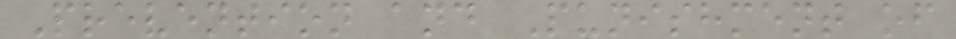Prevention and Punishment of
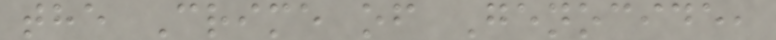the Crime of Genocide,
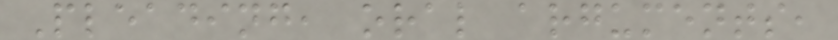Pleading, oral arguments,
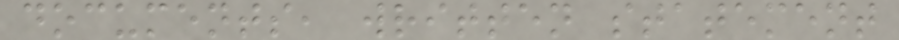documents, written statement
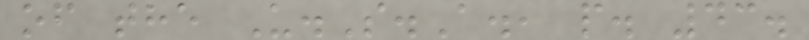of the U.S.A., p. 43.
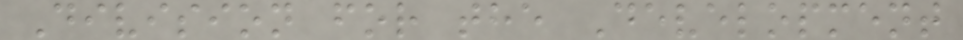Division for the Development
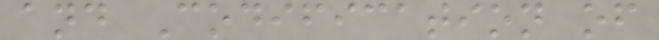and Codification of
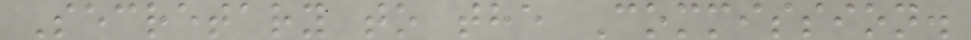Secretary to the Commission.
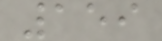159
